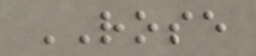ROSE
